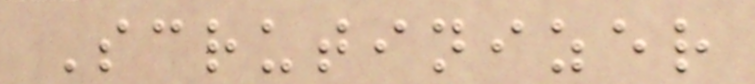Scrutinizer
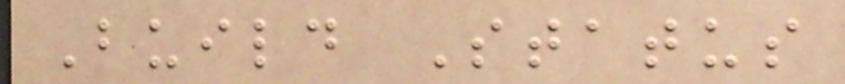Build Status
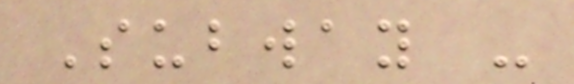Subway -
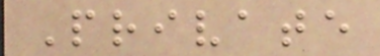Private
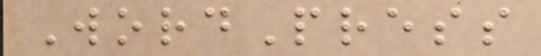WordPress
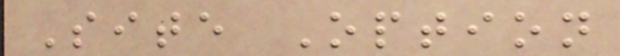Site Option
